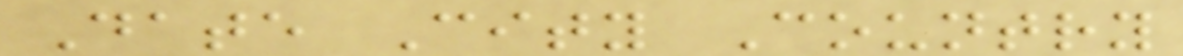Date City Country
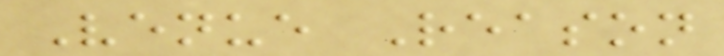Venue Reason
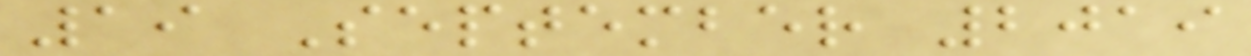19 September 2019
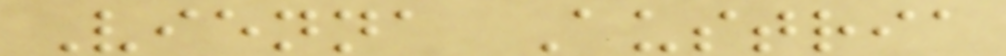Vienna Austria
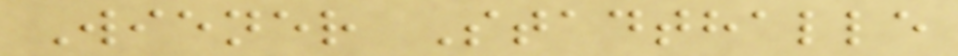Wiener Stadthalle
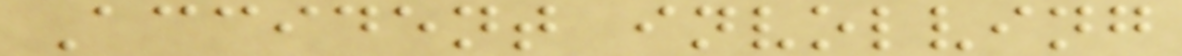Accident involving
